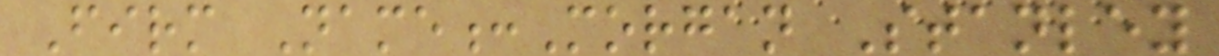Firm Name:Morgan Stanley
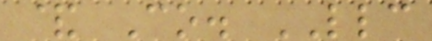& Co. LLC
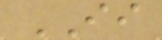II
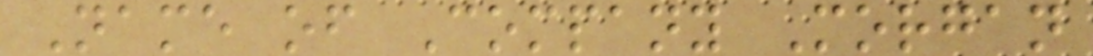Name of Company Morgan
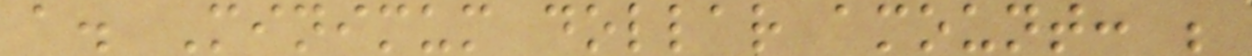a. Minimum dollar amount: ;
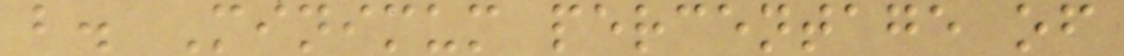b. Minimum percentage of
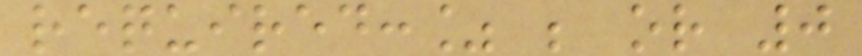required:% ; or 0
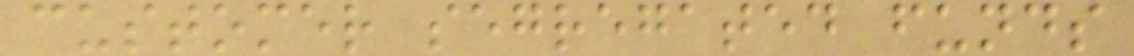customer segregated funds
